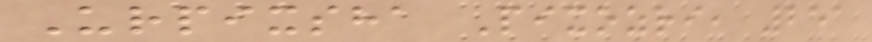Urpixsha Pixozri, 251
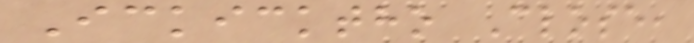Ickicktho Close,
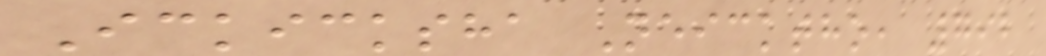Ickicksha Neicktho, 792
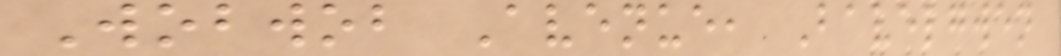Wobwob Avenue, Bavelgwen
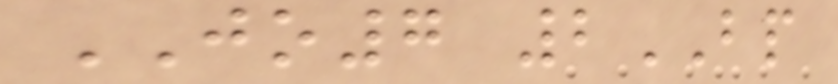JO7 2BP
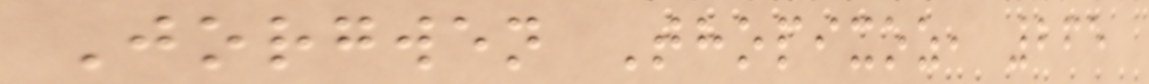Jorgwen Thopixoz, 265
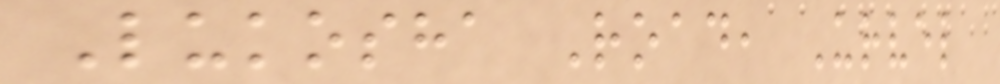Lukosha Road, Urvel
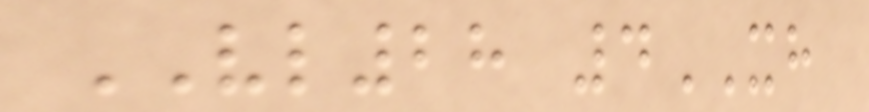VL28 4XH
